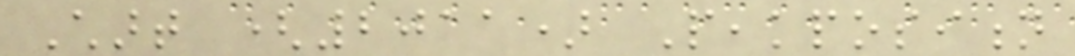Chart (2011) Peakposition
